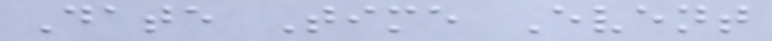Date Time Event
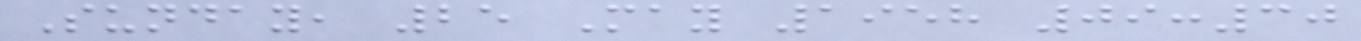Sunday, 25 May 1958 09:30
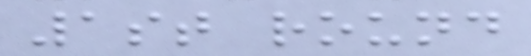1st round
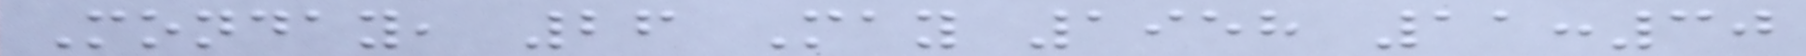Monday, 26 May 1958 11:30
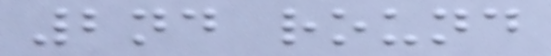2nd round
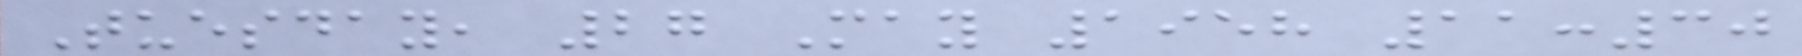Tuesday, 27 May 1958 11:30
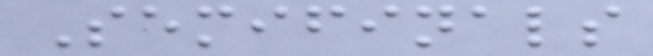Semifinals
